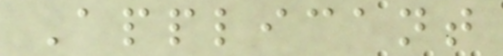Applicant
